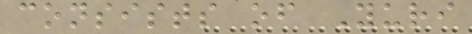consists of Yuri
